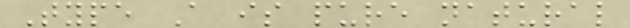Type A is pure natural
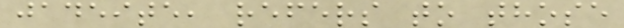jadeite, refers to those
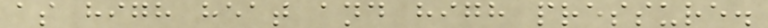as high heat and high pressure.
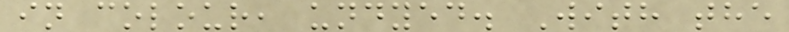in colour, undyed. With the
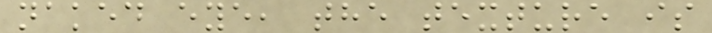naked eye, the texture is
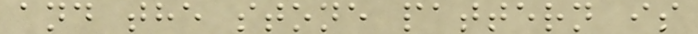and the stone pattern is
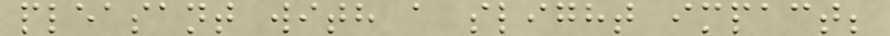pleasant with a slight impact;
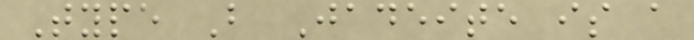Type B Jadeite is a
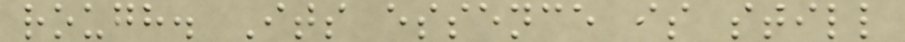rough. Its essence is still
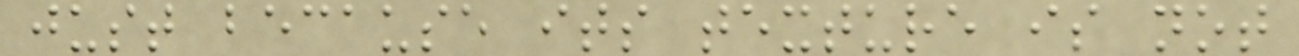just because its texture is not
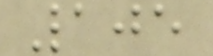105
